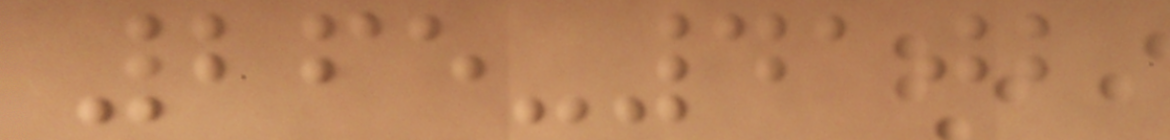265-4102
